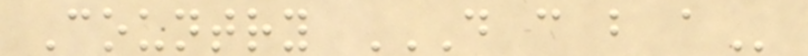Country D C B A
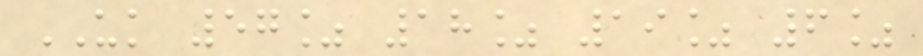UK 57% 18% 19% 6%
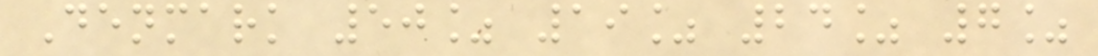Denmark 50% 19% 24% 7%
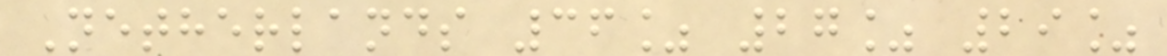Netherlands 36% 27% 29%
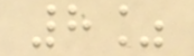8%
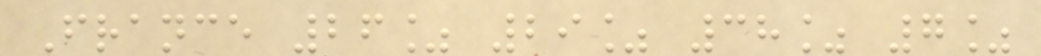France 26% 29% 38% 7%
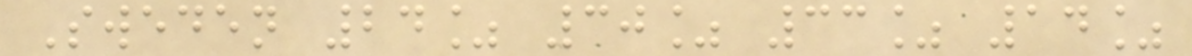Sweden 24% 30% 33% 14%
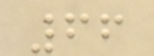66
